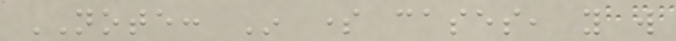NOTE: In some cases, you will
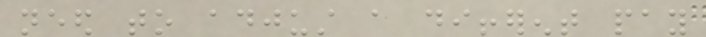need to adjust a different pay
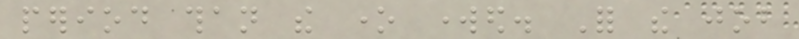period than the one worked. For the job
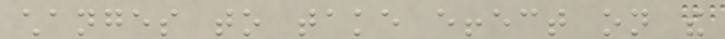changes to take effect on the
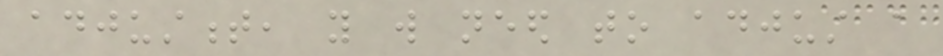adjustment, you will need to adjust a
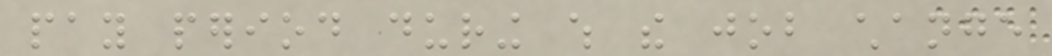pay period during which the job change
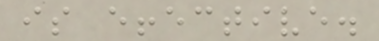is effective.
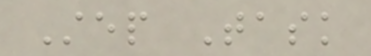Step Task
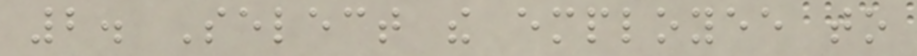2. Select the employee to
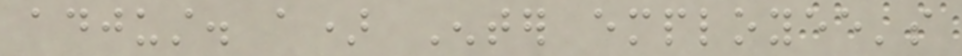adjust. a) Enter employee's
